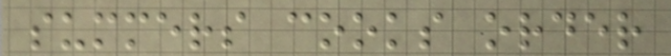summers cooks order
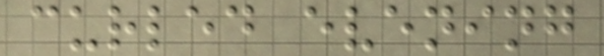curled evening
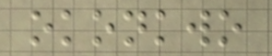okonkwo
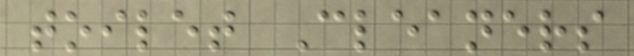toilet Cleaners
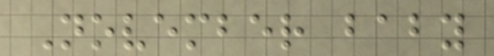November baby
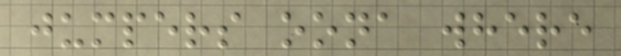jumpers oona where
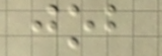job
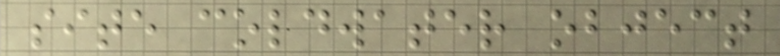site coldwater object
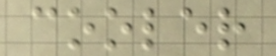cooler
